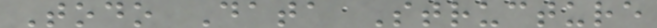Todo Data Structure
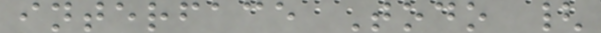interface Todo {
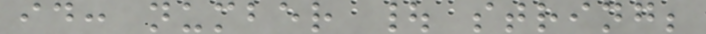id: number | string;
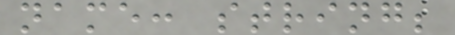name: string;
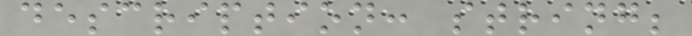description: string;
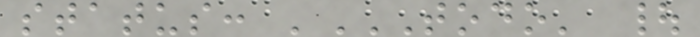status: 'TODO' |
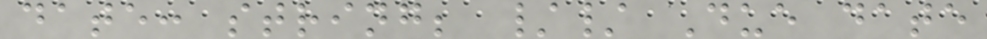date: string; // Due date
